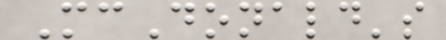McDonald's
